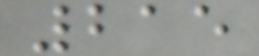215
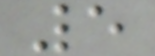5
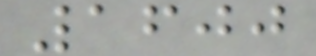1600
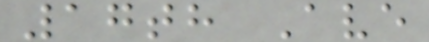17th Ave
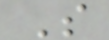S
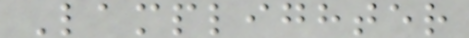Lamplighter
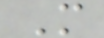M
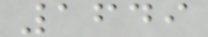1649
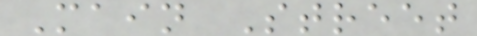Main Street
